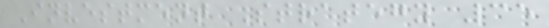Investment Strategy 35
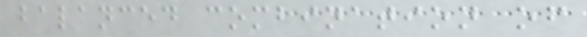balanced combination of
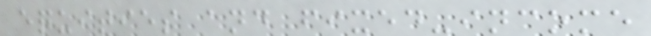equities and fixed-income
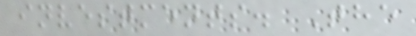investments. The
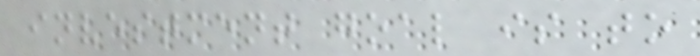investment goal is to
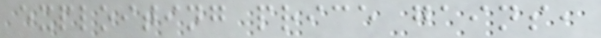exploiting price gains,
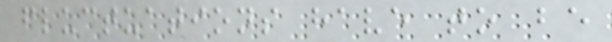fluctuations have to be
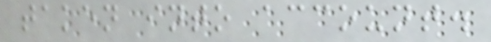taken into account.
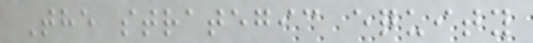The strategic equity
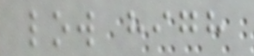low high
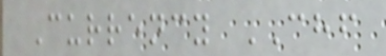Currency CHF
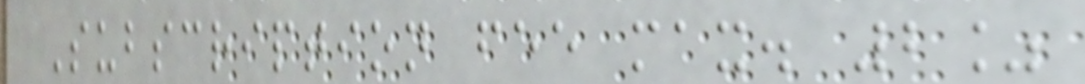Subscription fee max. 2%
